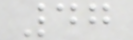47
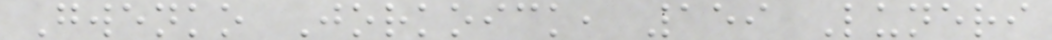Gwenko Jorkoick, 159 Luneri
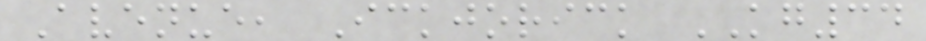Avenue, Ickjorick KG34
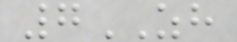7ZH
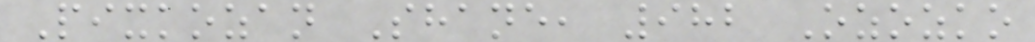Pixkozan Shane, 982 Ozozko
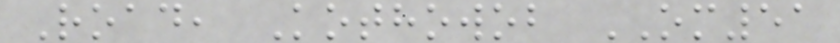Road, Kothowob OM51
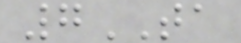7TA
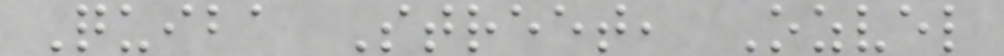Quiba Street, Ozvel
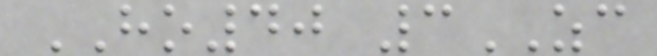HO40 3ZC
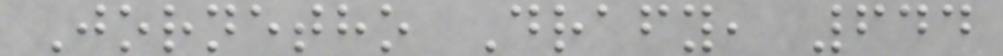Jornetho Drafy, 644
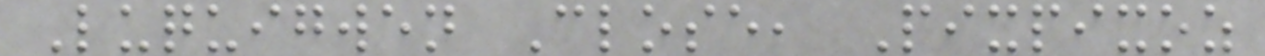Luquigwen Close, Pixpixoz
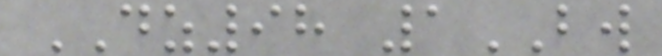DZ98 1BW
